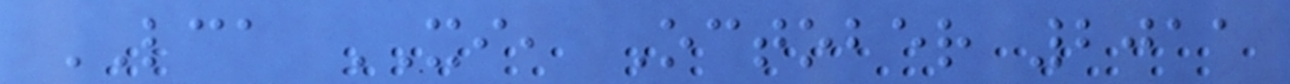LCA XI, October 2011
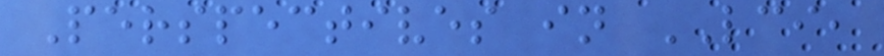Perspectives in LCI,
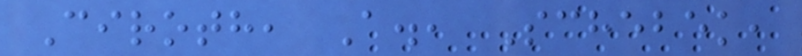Ciroth, A., Schebek,
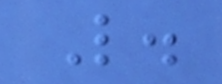L.
